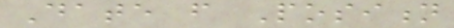Date from Position
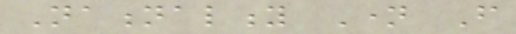Nationality Name From
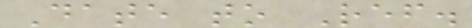Date to Ref.
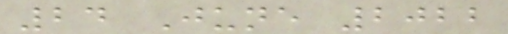24 June 2022
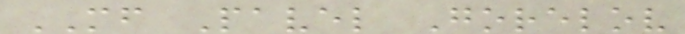MF Pavel Gorelov
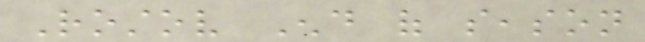Rostov End of season
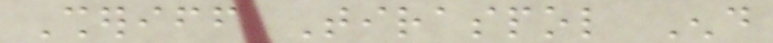Sheriff Tiraspol End
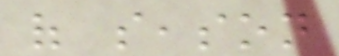of season
